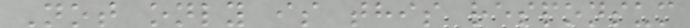Not only is this responsum
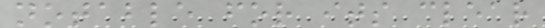notable for its clear
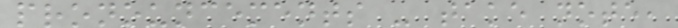pronouncements - take note,
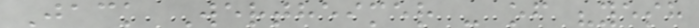Jack Wertheimer - of "yesh
